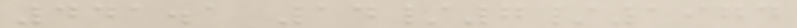441.1 14/7/1974
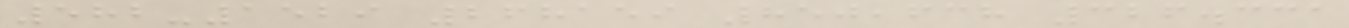582-1529 268159 850,638 326.331
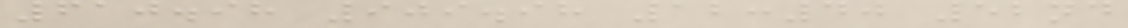610.98 909.98 12:40 52nd
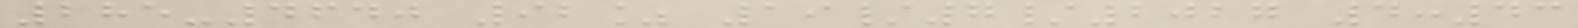285-4640 92% 19/7/2027 4:43
